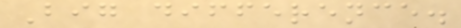Big difference.
